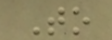To
